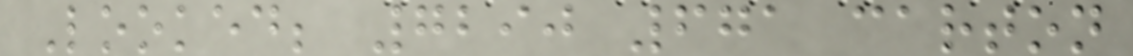Looked; 7290 671 carton
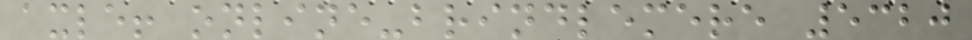axle! online-brindlemere 5320
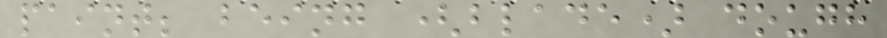paint; being (blade) dough
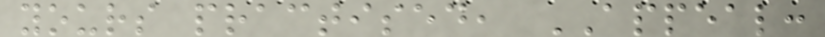yours practised, APPEAL:
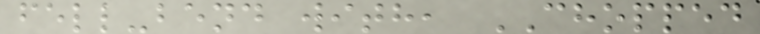fell-bend with, CHOPPED
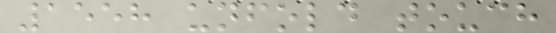1558 unfold touch
